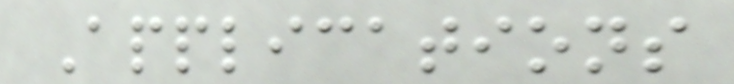Applications
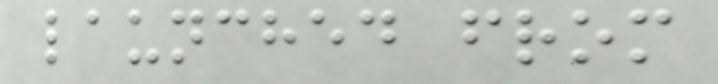launched from
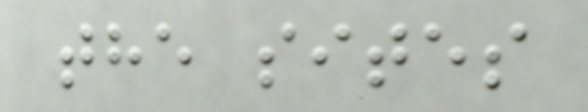the sites
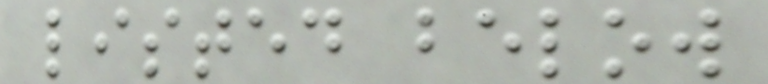listed below
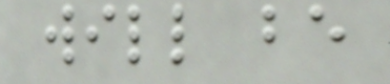will be
